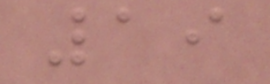19
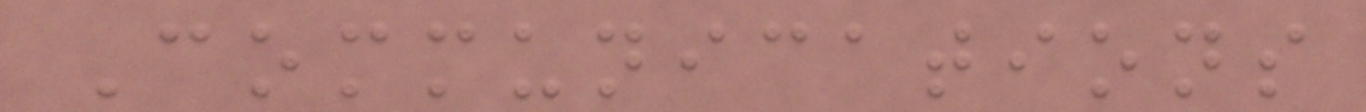Communications
